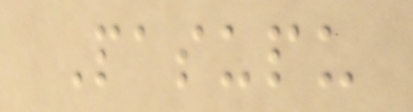Pasupu
